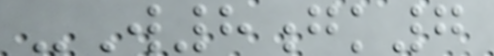-W8gk7
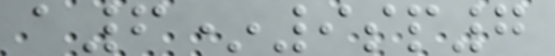a6*9sp7
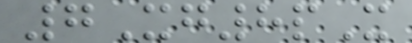7Xg8pX
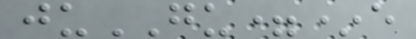juGU=*e
